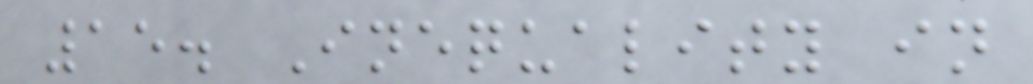15. Inequality in
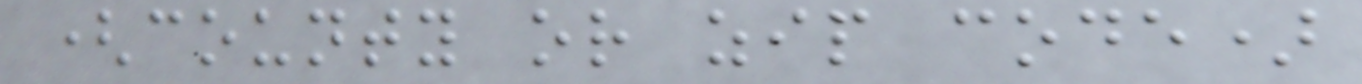(county or zip code)
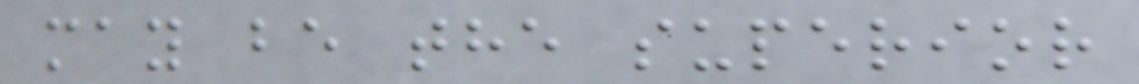may be the superior
